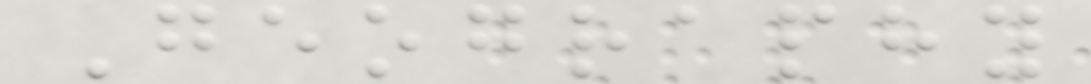Geography
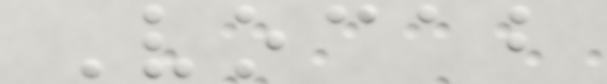Vocab
